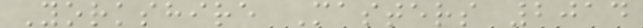Yorkshire Masters 2014
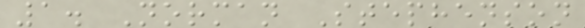1. Norman Stephenson
